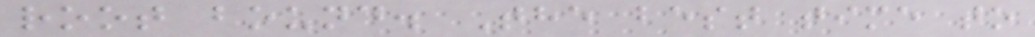root bound. The best time to
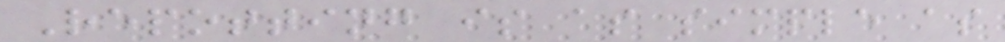Repotting is as simple as
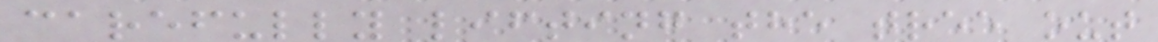carefully lifting the tree out
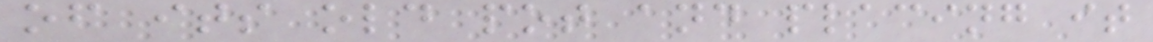of its old pot and placing it
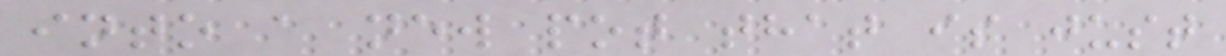into a new pot that is just
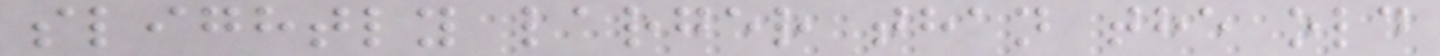slightly larger than the old
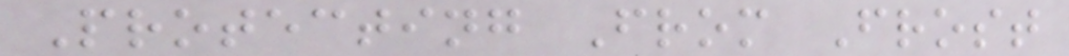Protecting From Frost
